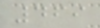469
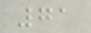71
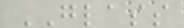GLASS
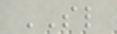SL
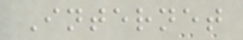Internet
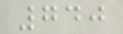740
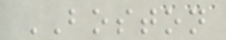BOSTON
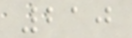210
